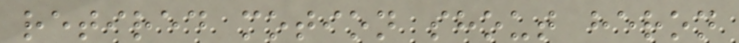retired motion shout heron
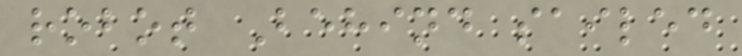robot Behind sailed
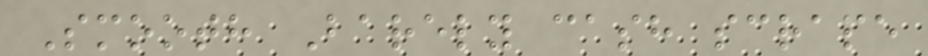Smooth Barely cash scrape
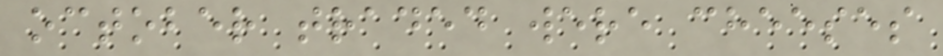october traded were cheeses
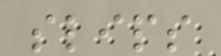slips
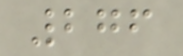276
